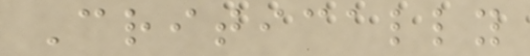Critically
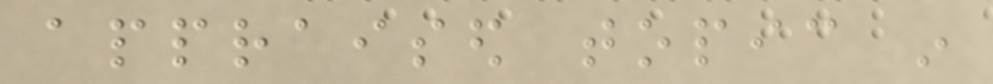appraised topic in
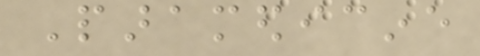Paramedicine
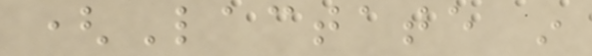(Lactate in
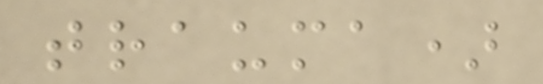trauma)
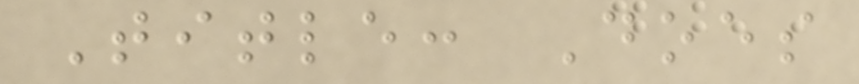Title: Does
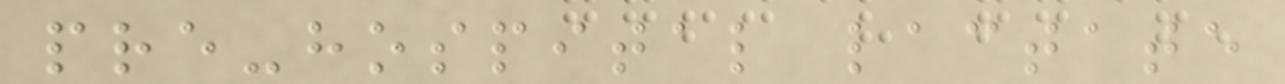pre-hospital lactate
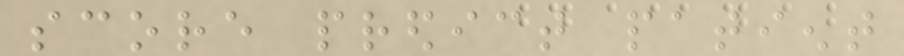score predict patient
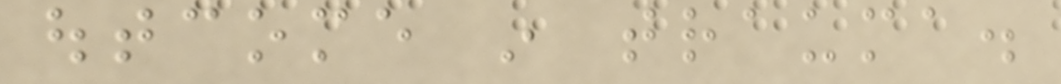outcome in trauma.
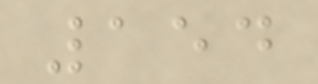154
